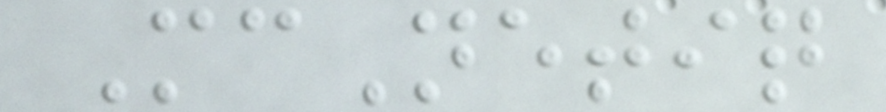McNetiq
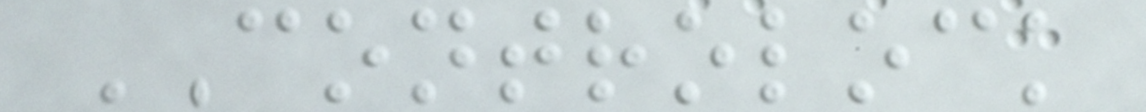CONTROLOCK
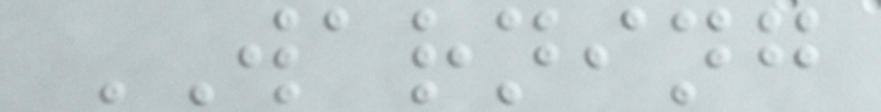WARNING
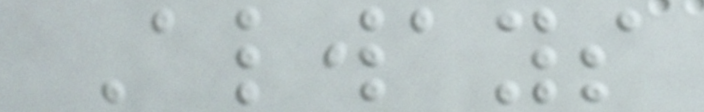Always
